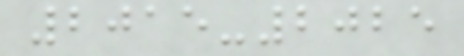2015-2025
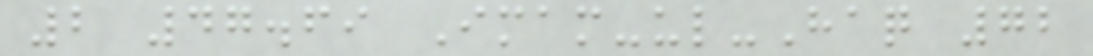2 47.69 Imam-ul-Haq 72
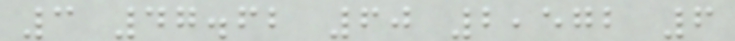3 47.62 60 2,572 6
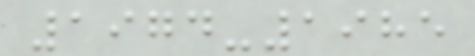1974-1985
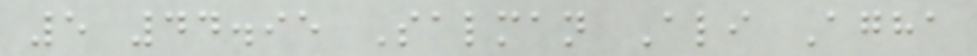5 44.95 Salman Ali Agha
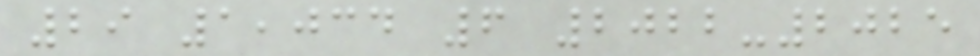29 1,034 6 2022-2025
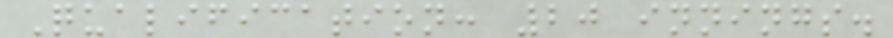Qualification: 20 innings.
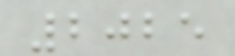2025
